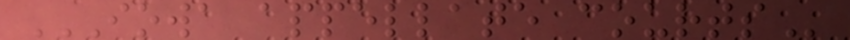IOWA APPELLATE COURTS
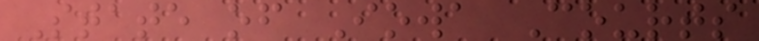State of Iowa Courts
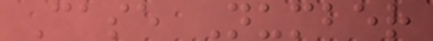Case Number
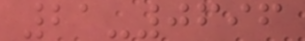21-0696
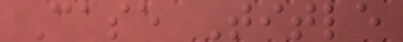Case Title
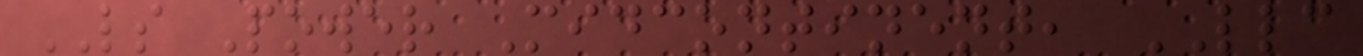LS Power Midcontinent, LLC
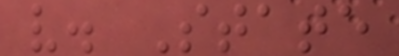v. State
